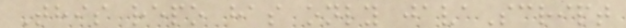This repo has only javaScript
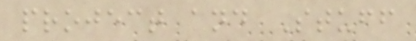project and Stuff
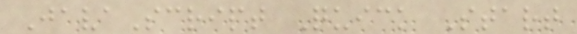JavaScript Quick Start
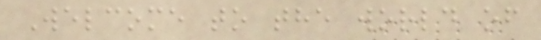Welcome to the world of
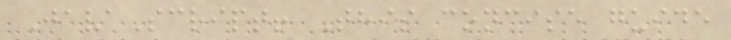JavaScript! This concise guide
